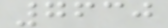7630
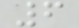6
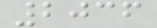2036
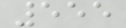555
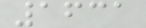1631
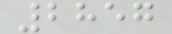2857
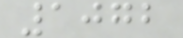1072
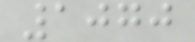1070
